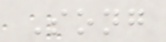Song
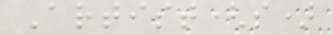Artist(s)
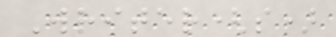Writer(s)
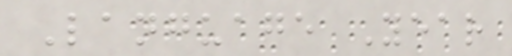Language Year
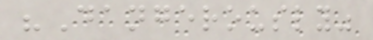"Dangerously"
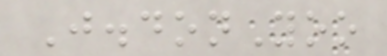J.donYoo
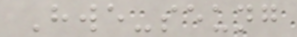Hwe-seung
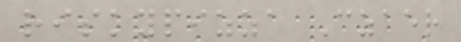riskypizza Czaer
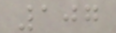107
